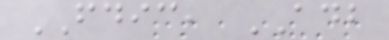FDIC, ADB
